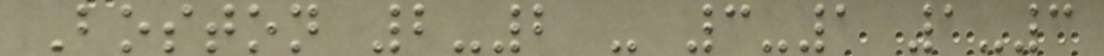Boston 2-2 - 3-1 1-3
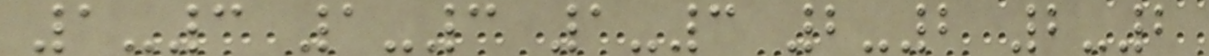1-3 1-3 1-3 2-2 2-2
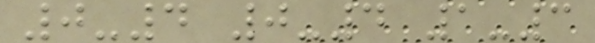0-4 0-4 1-3
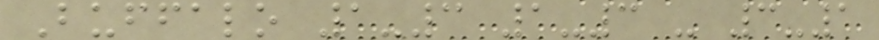Buffalo 1-3 1-3 - 3-1
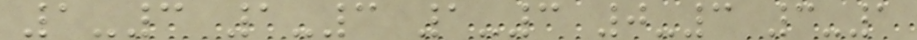1-3 1-3 1-3 0-3 3-1
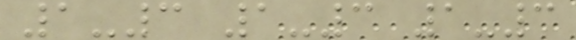1-3 1-3 1-3
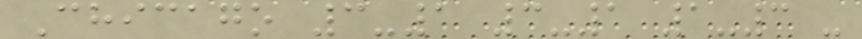Chicago 3-1 3-1 1-3 -
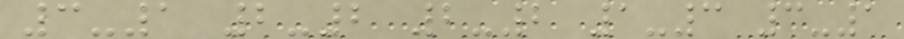3-1 2-2 2-2 1-3 3-1
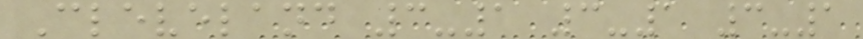Cleveland 3-1 3-1 3-1
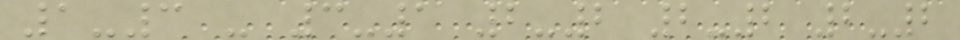1-3 - 3-1 2-2 2-2 2-2
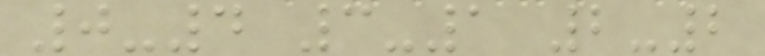0-4 3-1 2-2
